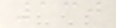130
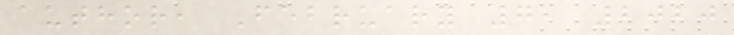author, February 7, 2020
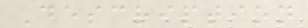Description
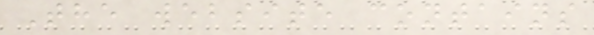The website contains
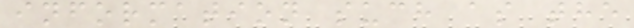information such as the
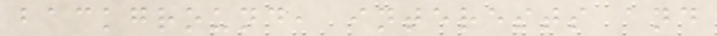background, interests and
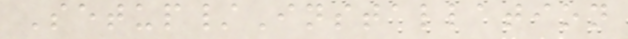Setup/Installation
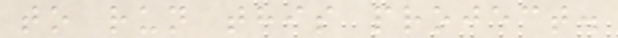to run this project.
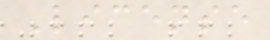License
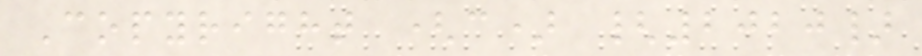Copyright (c) {2020}
